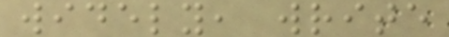widely, write
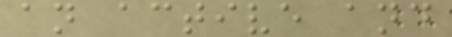an active and
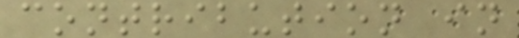contribution in
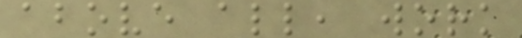above all, work
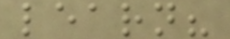learn?
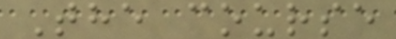The course
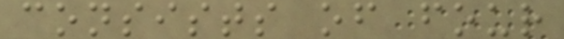consists of four
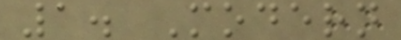1. Modern
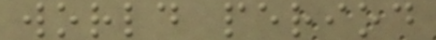world period
